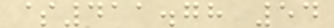$411.78 54
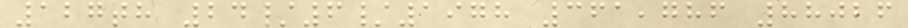127th 24/6/1978 361,786 88026
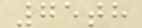75th
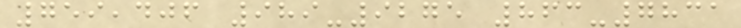759,406 989-9275 863-7831
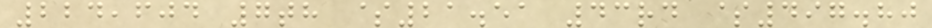224,604 7th $21.51 43rd $497.80
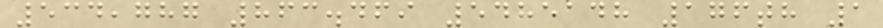534,787 863.469 5485148 176th 1
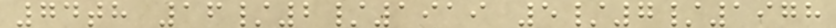74th 16/2/1919 5/7/1978
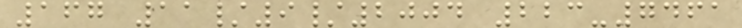167 11/9/2004 223-7461
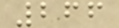266
